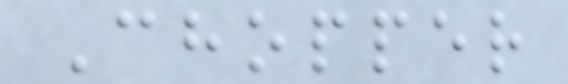Chopper
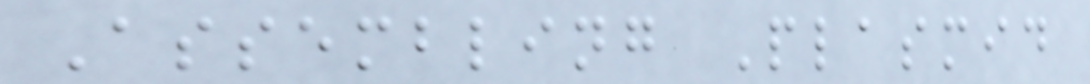Assembling Plasmid
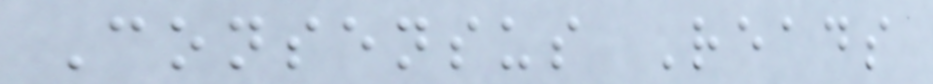Consensus Reads
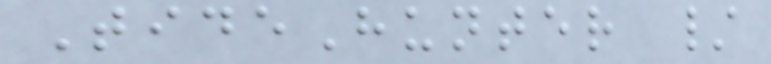TideHunter /
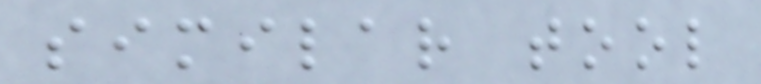similar tool
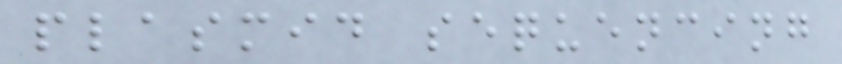plasmid sequencing
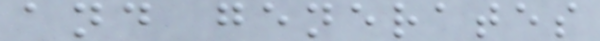and generates
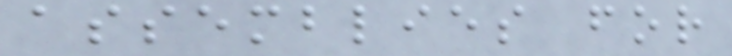assemblies for
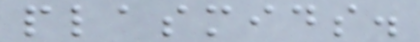plasmids.
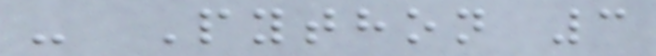- Python 3
